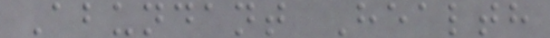Abundant Health
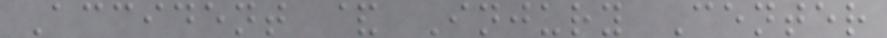Accident & Injury Center
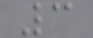3
